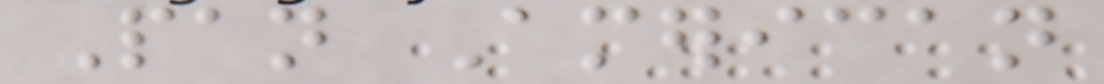Pan American
